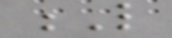L
